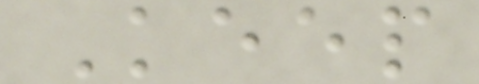Keep
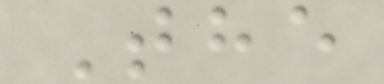The
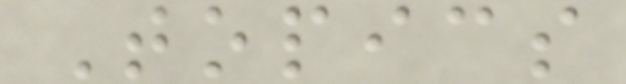Topics
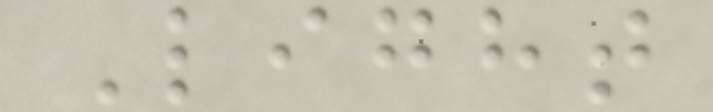Light
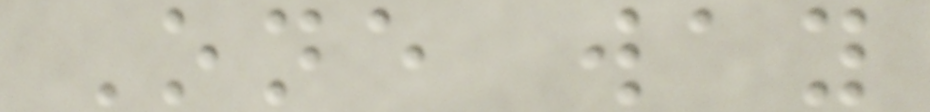One way
